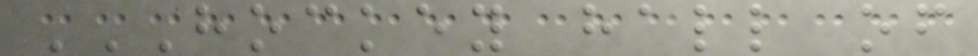HOCKEY HALL OF
